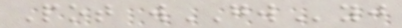Pot wGWyj
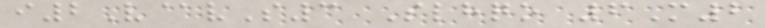i2V@vS3 Slhqo 6M2
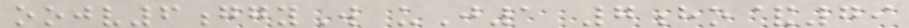oojv6ggyW uJ1 7ho&79
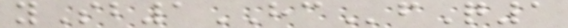ySb1HCfQ1
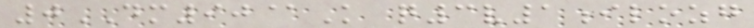0DM90@K q3v1ilozg
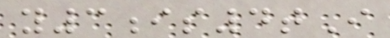y3is4tI
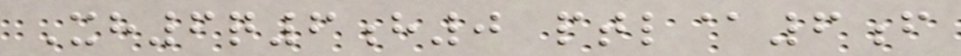Xh6q6h0 ptl@6f
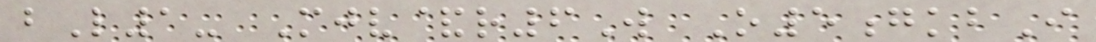bL1- Mjv&r6W O5gkbI
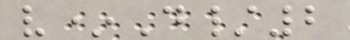v*D/2
